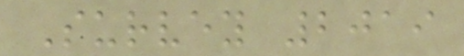Survey 2019
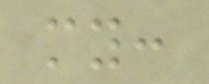my:
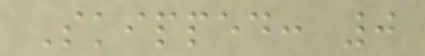Skipped: 0
